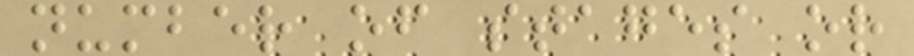number of stages or
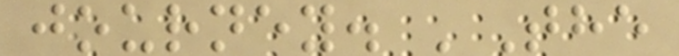journey. 'The
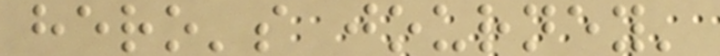hero's journey'
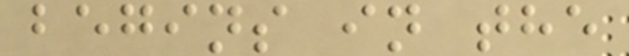begins in the
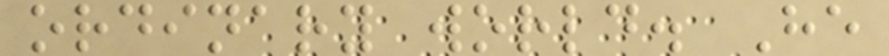ordinary world. He
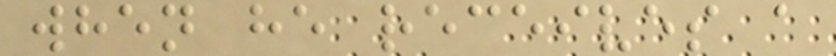when he receives a
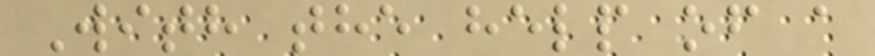With the help of a
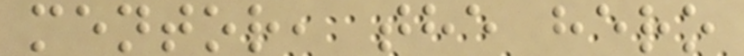mentor, the hero
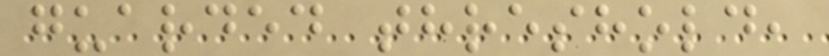guarded threshold,
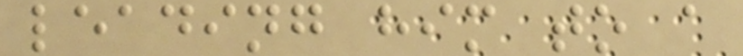leading him to a
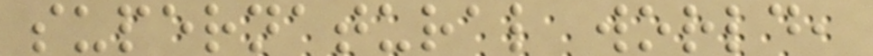supernatural world,
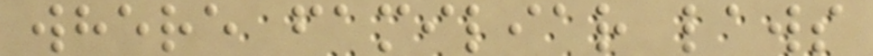where familiar laws
